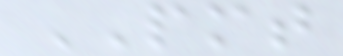PMT
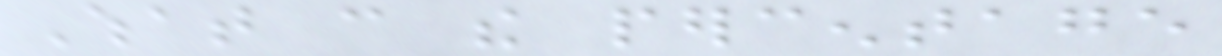What can the percentage
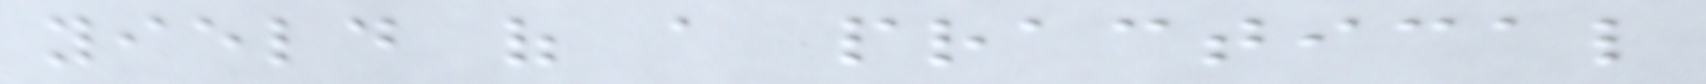yield of a practical
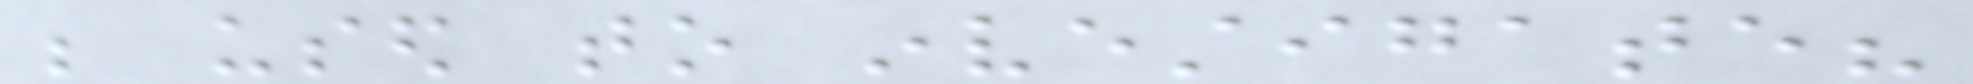be used to investigate?
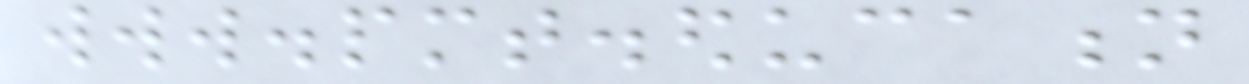www.pmt.education
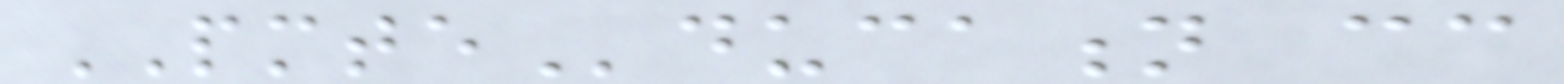PMTEducation cc
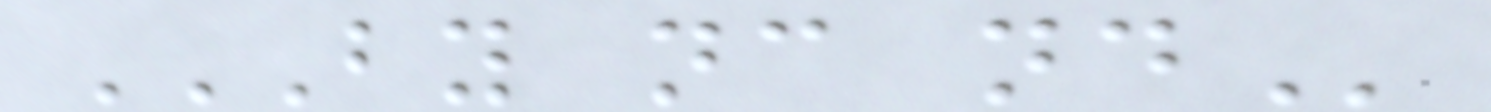BY NC ND
